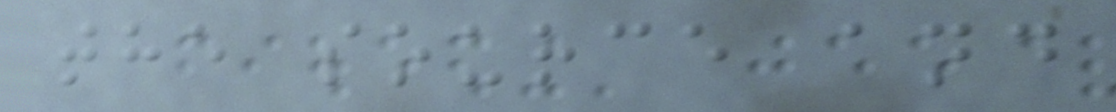the source and
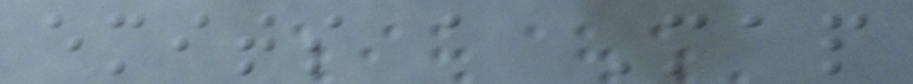emits a Map
